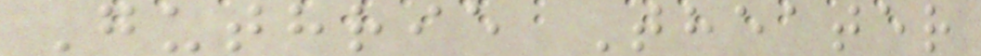Guthrie Theater
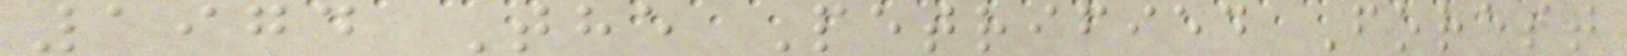1974 The Petrified Forest
